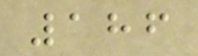186
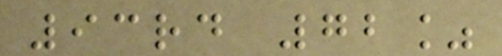93rd 72%
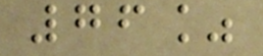76%
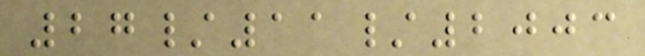27/11/2003
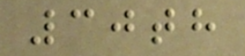30th
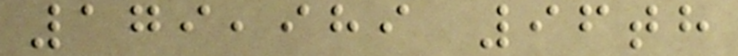179,989 96th
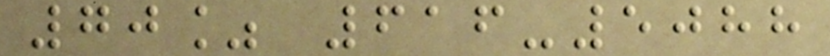70% 616-5088
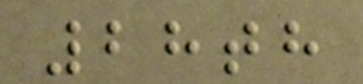28th
